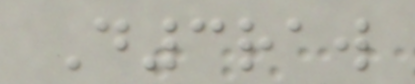D3raw
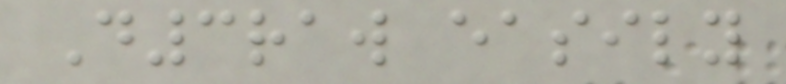D3raw easily
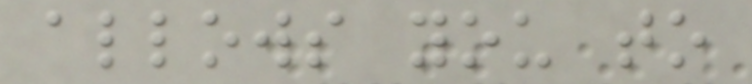allows you to
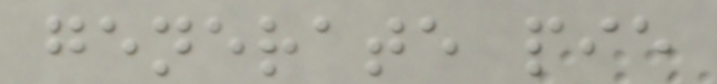generate pie
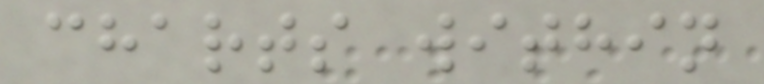charts within
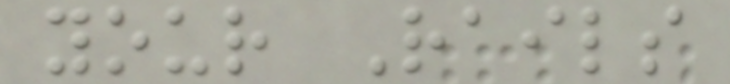your Rails
